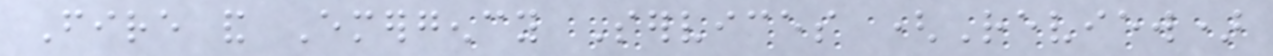Fire and Emergency Services (Review)
